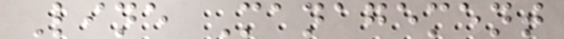Line Management
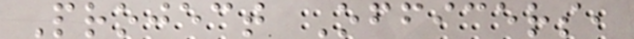Project Officers,
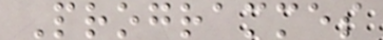Programmes
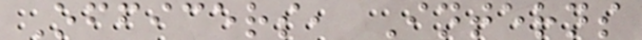Officers, Interns
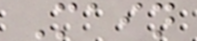Main
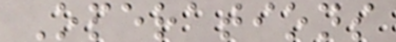Operations
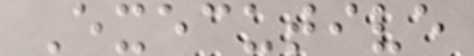Executive
